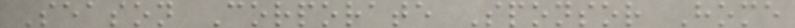Season Corporate Sponsor Home
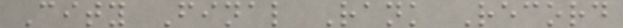City Final Rank Record
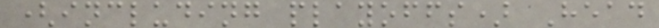(including playoffs) Head
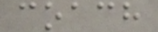coach
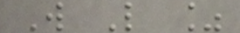W L %
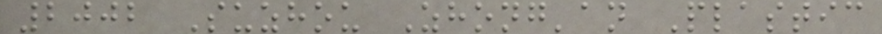2002 Suzhou Zhong'an Plastic
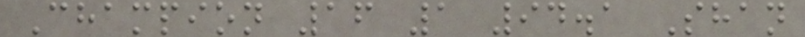Champion 16 1 94.1 Shan
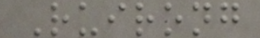Ruirong
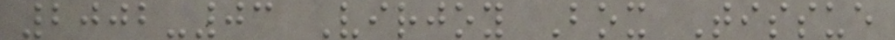2002-03 Virjoy Box Tissue
